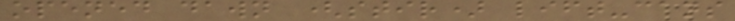opened dawn (stir) lift-cans
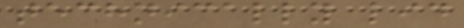technically lid
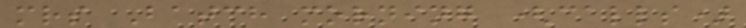mrs Batch morning (calls)
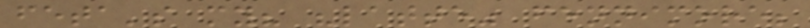feta's my? "latte" fennimore;
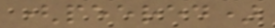(peered)
